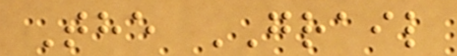The GRAIL
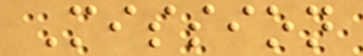Mission
